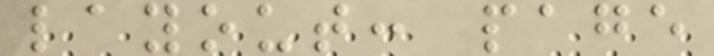layout: page
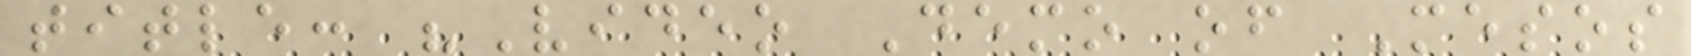title: "Video Demo of Mesos
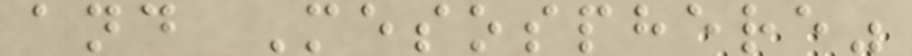and Mesosphere"
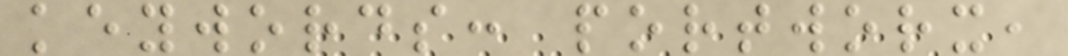keywords: portworx,
